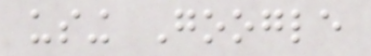using Google
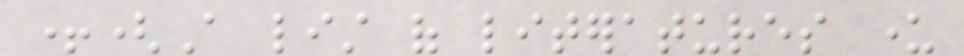+(A list of literatures under
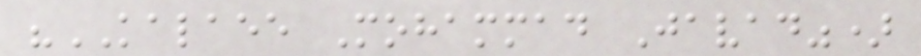"KALAEE Mohammad Javad")
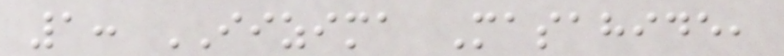1: IIZIMA Masahide,
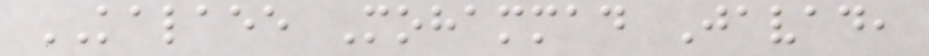KALAEE Mohammad Javad,
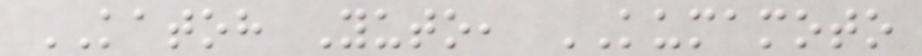KATOH Yuto, KUMAMOTO
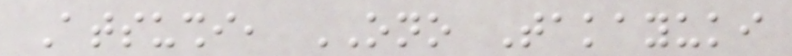Atsushi, ONO Takayuki
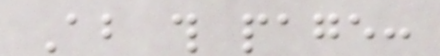About this page:
